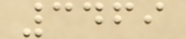3469
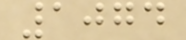1074
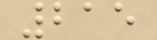215
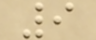9
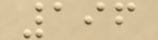196
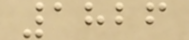1826
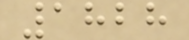1828
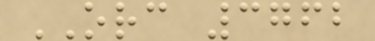ORC 3762
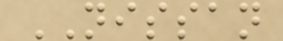NISSAN
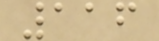116
